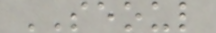SEOUL
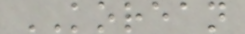KOREAN
